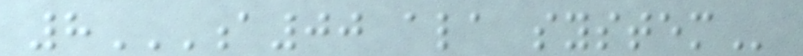8A00 ALA SYSTEM
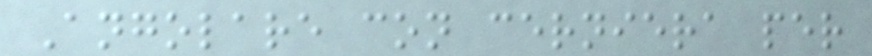Angolare con cerniera per
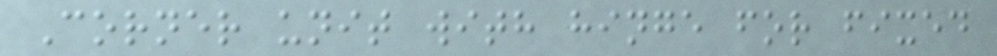Corner unit with hinge for fixed
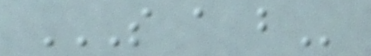S A B
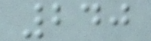240
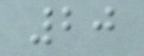20
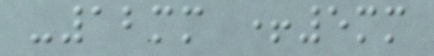-12mm +5mm
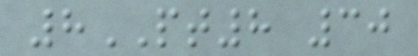8PT8 30
